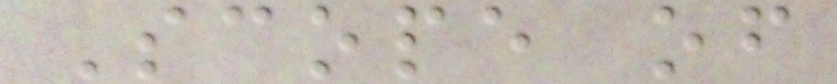Scope of
